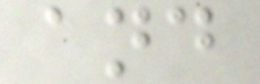and
